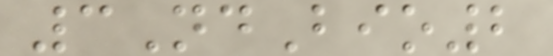3NdBio2
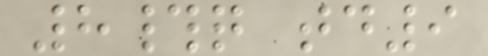8#q td9
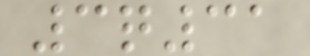3q31
